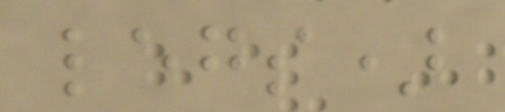legs)
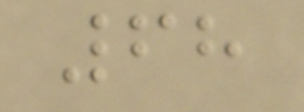68
